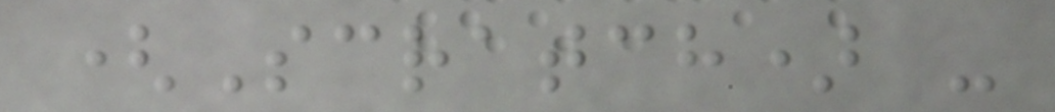(Scratch) -
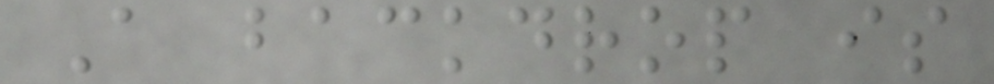A backdrop is
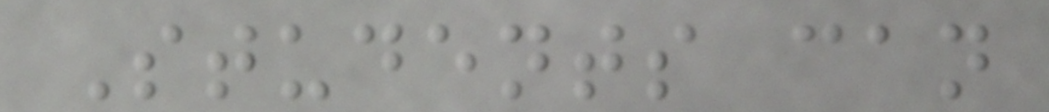Students can
